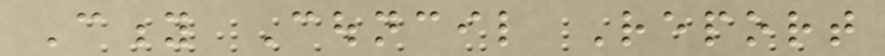City Council Report
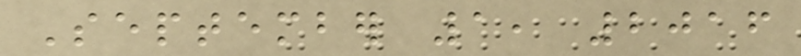September 1, 2016
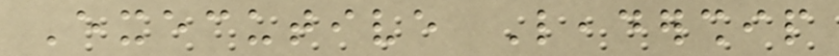Executive Leadership
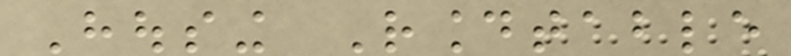Housing Roundtable
